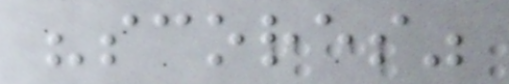"scores"
